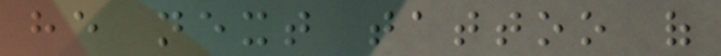he next tattoo of
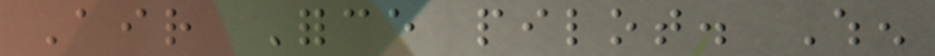Air Force pilot. When
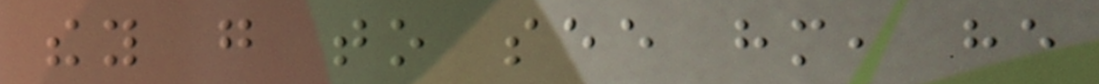they go to see him, he
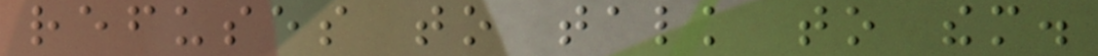refuses to talk to them.
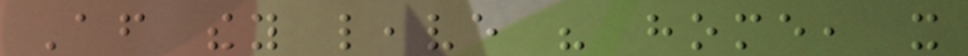After they leave his home, it
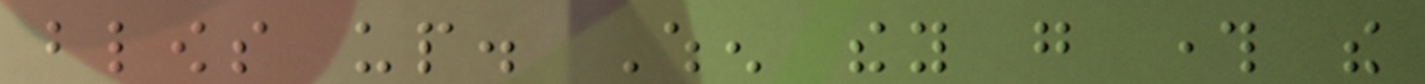blows up. When they go through the
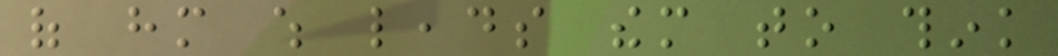of him which leads them to think
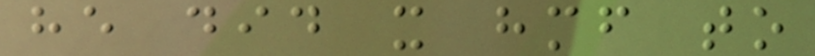he did it himself to
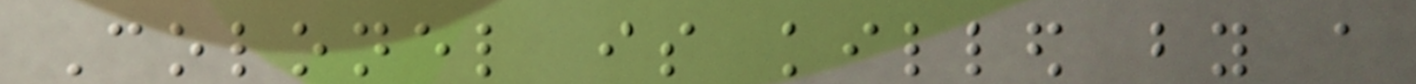Colonel is killed by a
